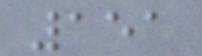151
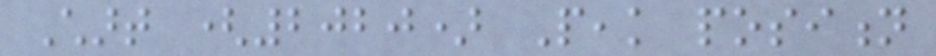Chart (2020) Peak position
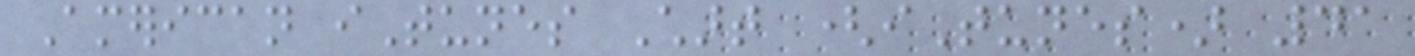American iTunes Chart (iTunes) 41
